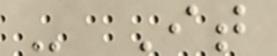- It
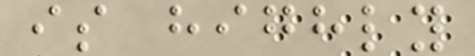is highly
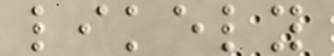likely
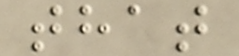that
